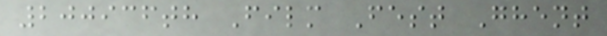200936th Film Fest Ghent
